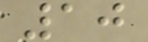10
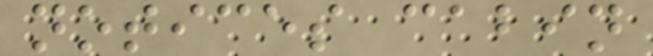notices cabin
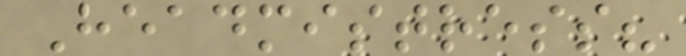Headmistress?
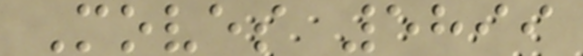Moves 5899
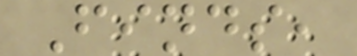Finds,
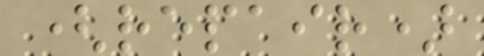(repair)
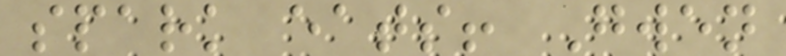spark eats! Gwen
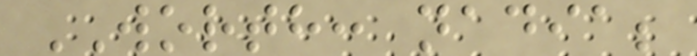WORTH: nadia;
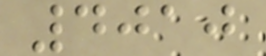4010
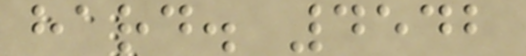hard. 4542
